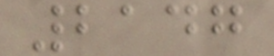2147
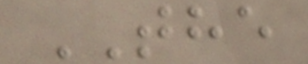THE
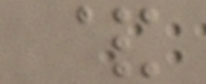&
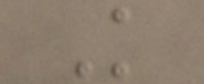K
